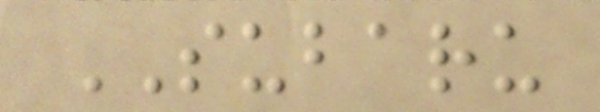SUBARU
